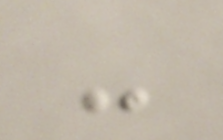-
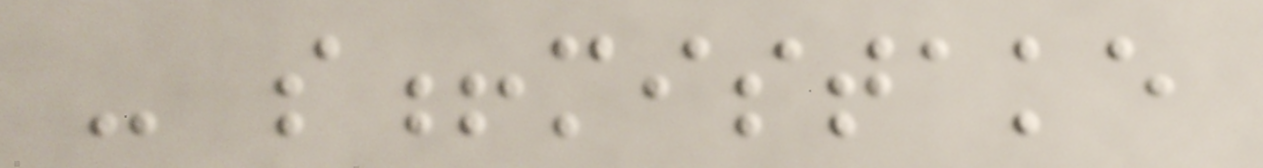- s!mistake
